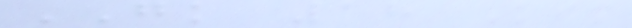GK 18 Kim
